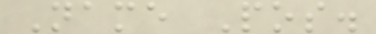Name Pos.
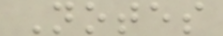Notes
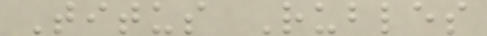Titus Rubles
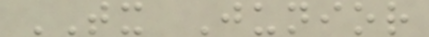TX Junior
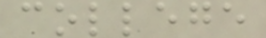college
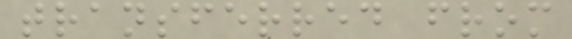transferred from
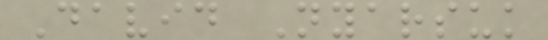David Nyarsuk
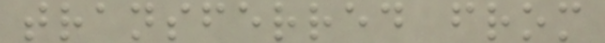transferred from
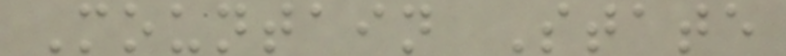Mountain State
